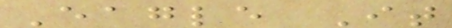Eagle It
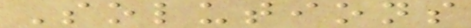Solutions
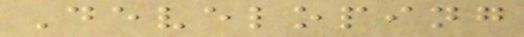Developing
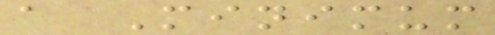a Minimum
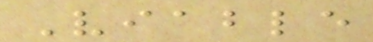Viable
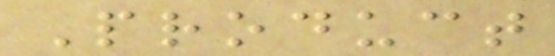Product
